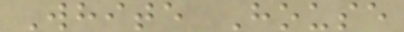White House
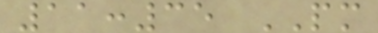11:35 PM
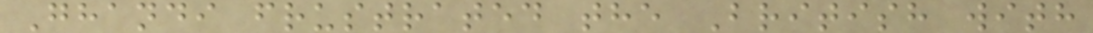Ghandi frustrated the British with
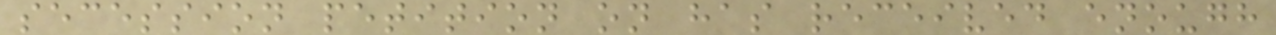secession petition on has received enough
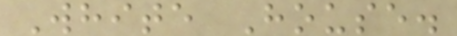White House.
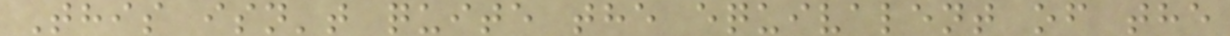This isn't quite the equivalent of the
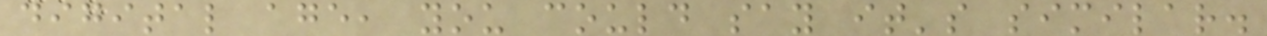digital age, you could say it's similar.
